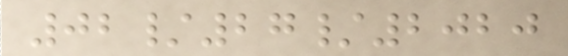02/27/2020
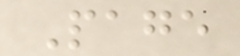Page
